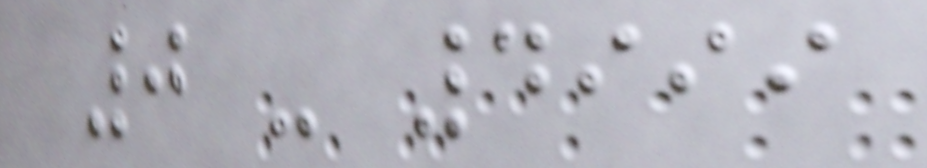0 - 4999
